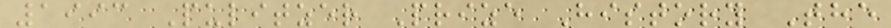1993 Pulitzer Prize History The
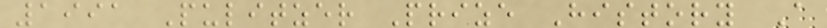1991 Pulitzer Prize History A
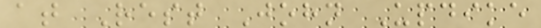at Rest John Updike
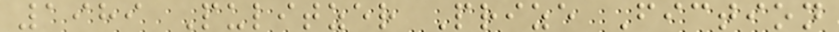1989 Pulitzer Prize Fiction
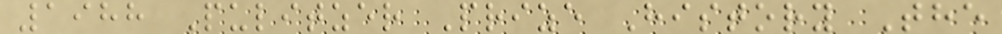1988 Pulitzer Prize History The
